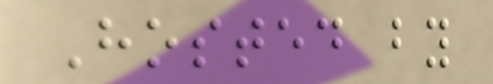Hosted by
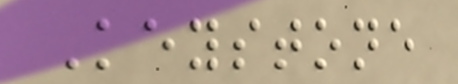Keystone
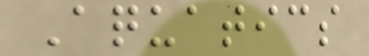Aquatics
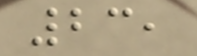23,
